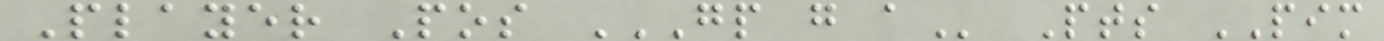Player Pos GP G A Pts PIM
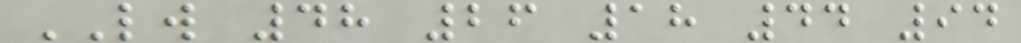LW 48 26 18 44 94
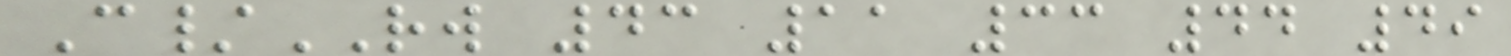C/RW 43 11 33 44 49
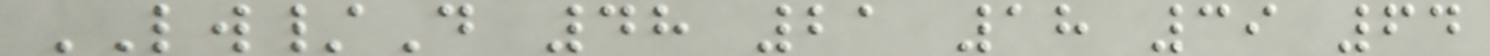LW/D 48 21 18 39 64
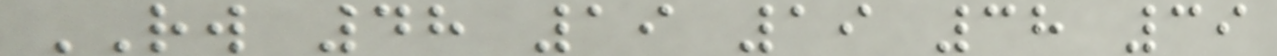RW 48 19 19 38 39
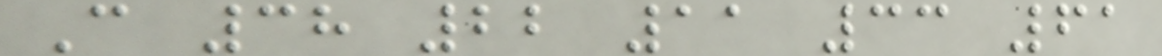C 38 22 11 33 61
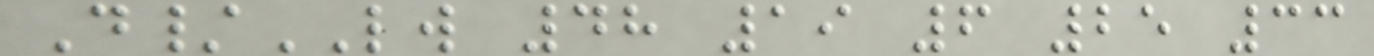D/LW 48 19 6 25 33
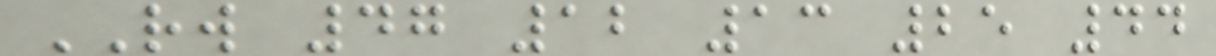RW 47 12 13 25 44
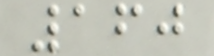160
